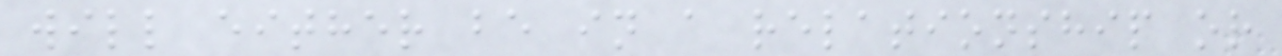will either be in a relationship or
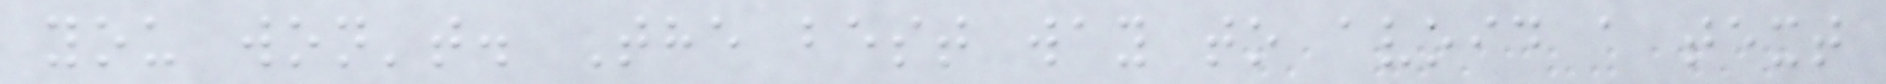you won't. The best way to avoid a text
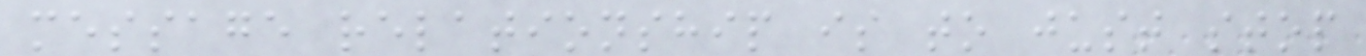message relationship is to just stop
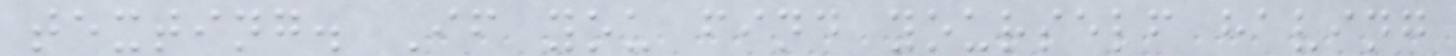texting. If you find yourself having
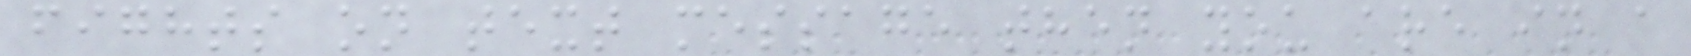fights on text message then you are in a
